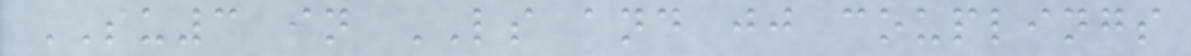SU3 in LS and jj couplings
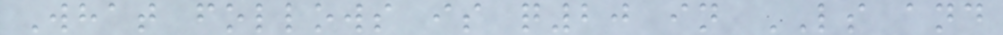What follows is q20 in LS and
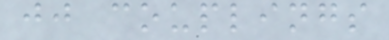jj couplings
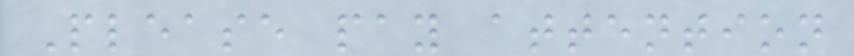Please pay attention
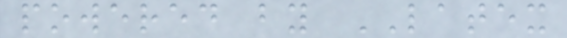powered by LATEX
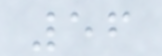56
